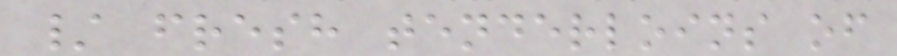/ fresh tenderloins of
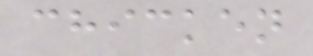chicken
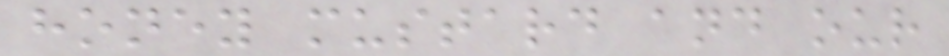honey mustard and our
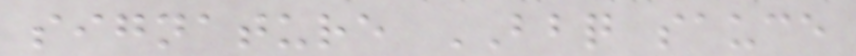signature BBQ sauce
